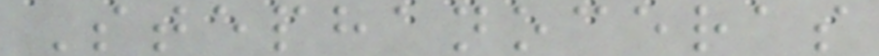Stephanoceras
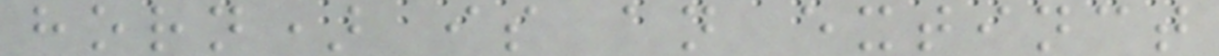horn) is an extinct
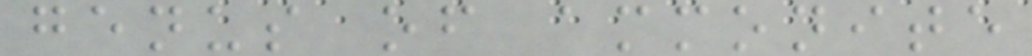genus of ammonite
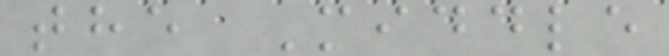the Middle
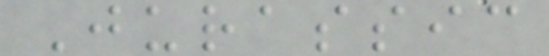Jurassic
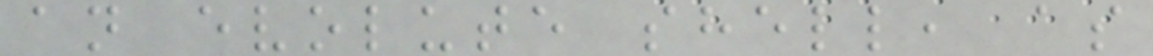an evolute shell, as
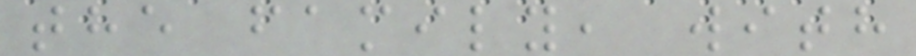the family, with
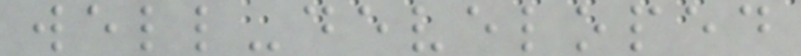well-developed
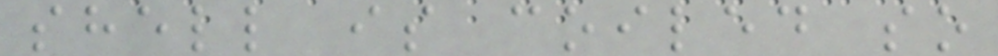shell is coiled so
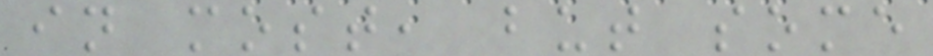in most, but some
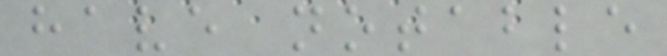have notable
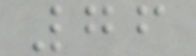76
